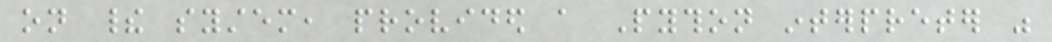on their system, provided a Python interpreter was
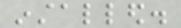installed.
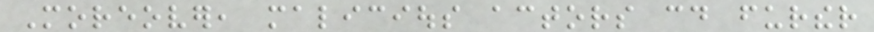Moreover, malicious actors could further
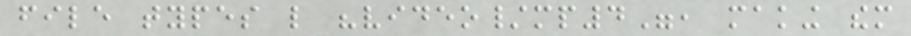file types like "video/mp4", making them
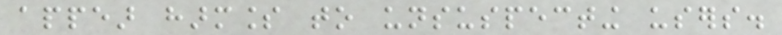appear harmless to unsuspecting users.
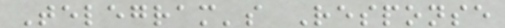Telegram's Response
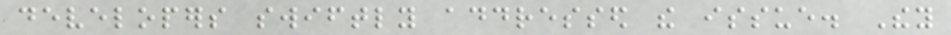developers swiftly addressed the issue. They
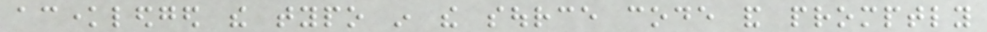acknowledged the typo in the source code and promptly
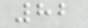82
